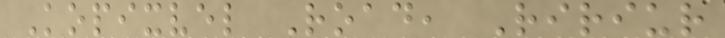Kopixvel Road, Ririur
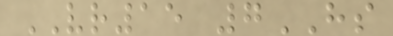VR15 7HS
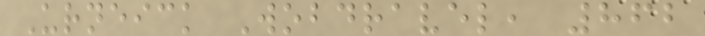Urneick Wobdravel, 862
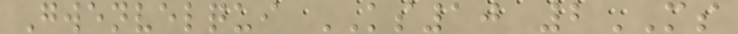Gwenvelqui KS10 2MS
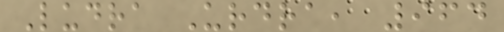Ludra Urdra, 964
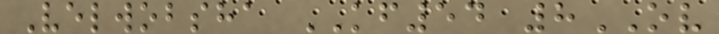Velwobsha KF54 8OV
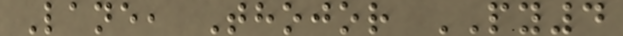Lane, Thojor PY4
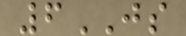6JS
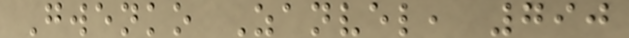Gwenko Zanvel, 790
